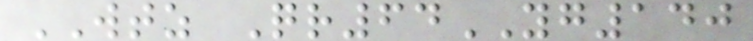WTZ Qr64YG140
